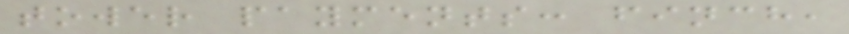tower payments: finch,
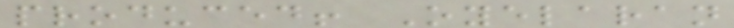produced! Oyelaran
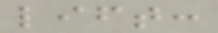lift:
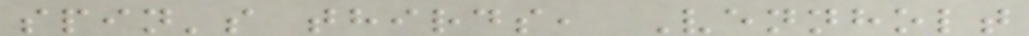spin's thirds, Vennholt
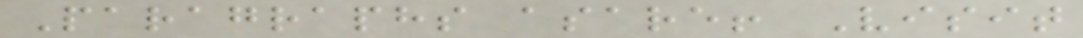Paragraphs asare! Visit
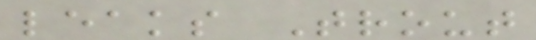leaks Trout
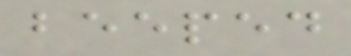beeped
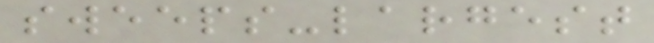sweeps-largest
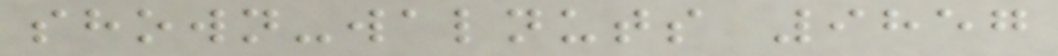shown-walnuts 9857
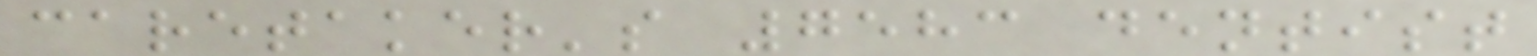caretaker's 7583 dentist
